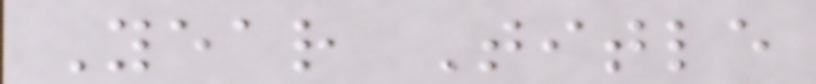Year Title
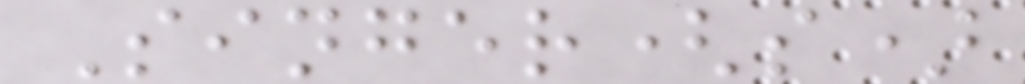Singer(s)
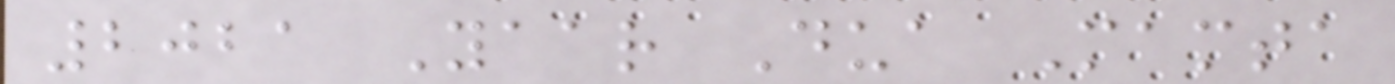2021 Yaar Dua Mamta
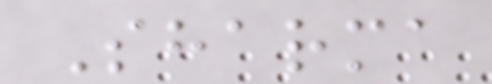Sharma
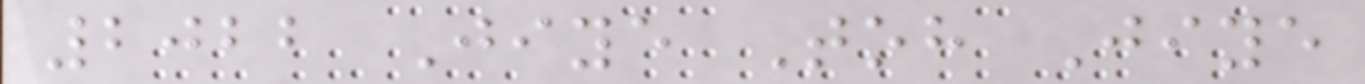2022 Jiye Toh Jiye
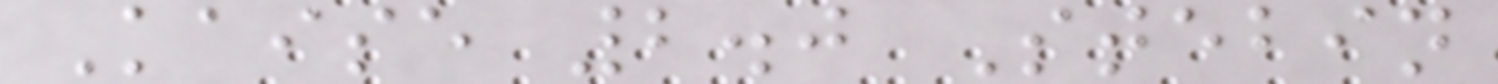Kaise 2.0 Stebin
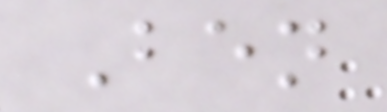Ben
